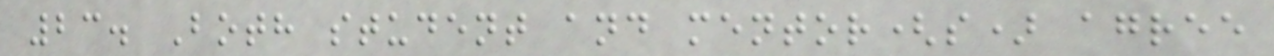23. Both student and mentor(s) agree
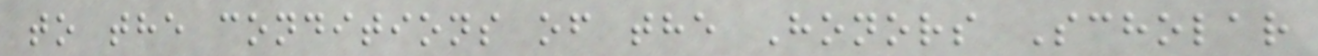to the conditions of the Honors Scholar
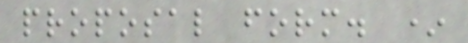proposal form. *
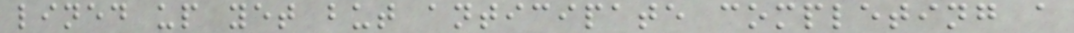lined up yet but anticipate completing a
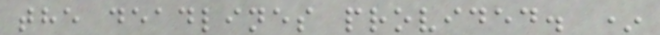the deadlines provided. *
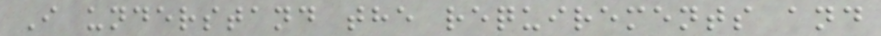I understand the requirements and
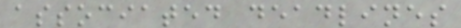associated deadlines
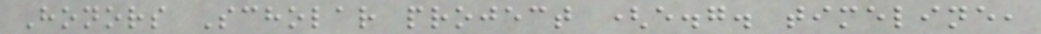Honors Scholar project (e.g. timeline,
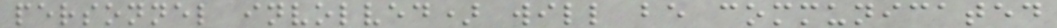personnel involved) will be communicated
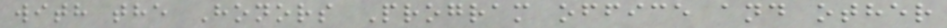with the Honors Program office and other
